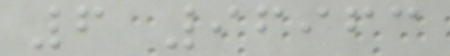6 96963
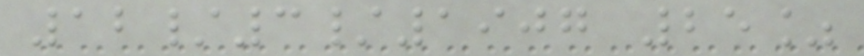12/3/1907 25%
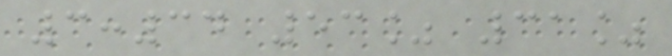3:34 53% 31%
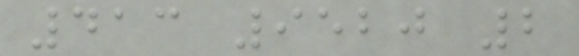413 9520 2
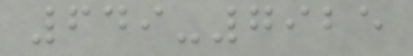649-7925
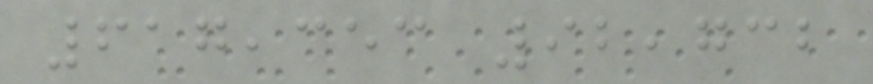617,353 92,732
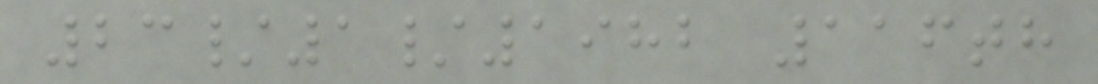23/1/1982 116th
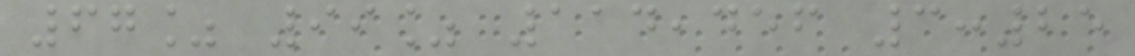67% 99% 114,456 3:25
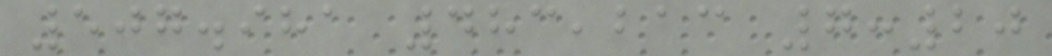507.981 483,213 7:20
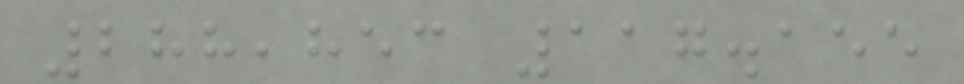288,853 117.155
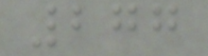277
